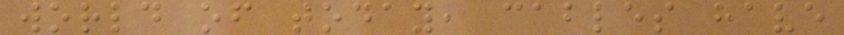world of today, cables have
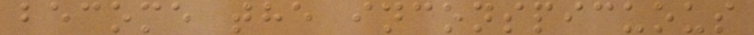become the inconspicuous
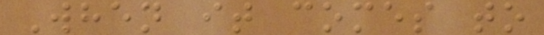When it comes to
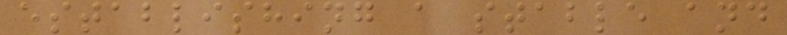establishing a stable and
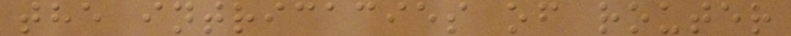the intricacies of router
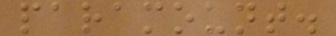paramount.
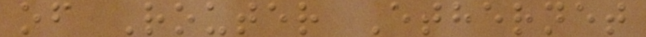of Router Ethernet
